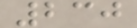230
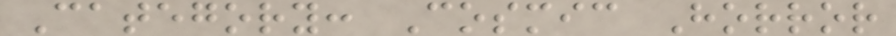Category: Cosmic Horror
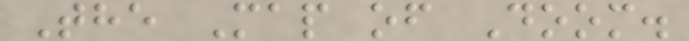The Map of Doom.
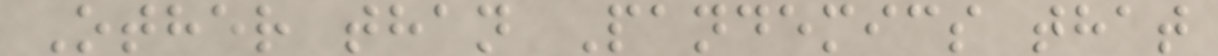Other than Pandemics that
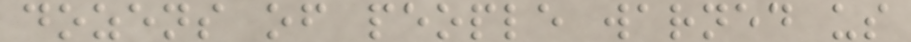dozens of people warned us
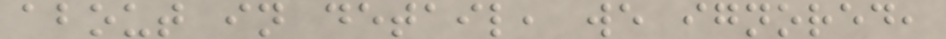about in detail, we ignored,
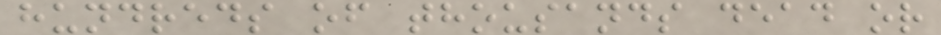hundreds of thousands dead or
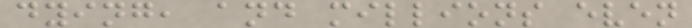dying, and millions even
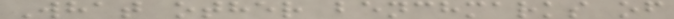What other benchmarks of
